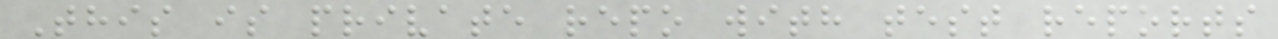This is private repo with test reports
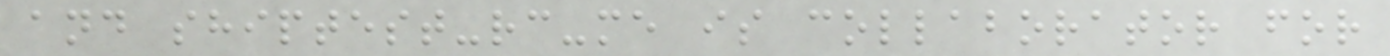and shiptest-rc-me is collaborator for
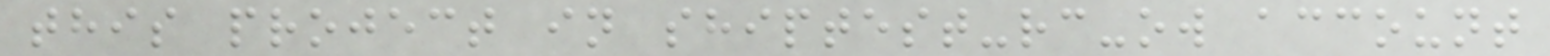this project in shiptest-rc-ow account
